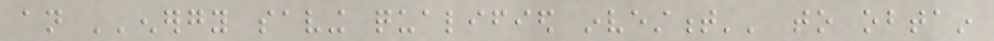an ''energy saving qualified investment'' to obtain
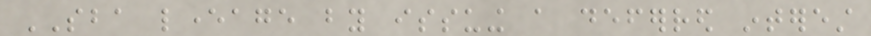SBA leverage by issuing a deferred interest
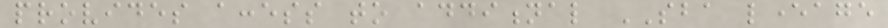provides access to additional SBA leverage
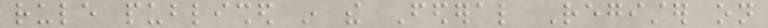rule published in the Federal Register on
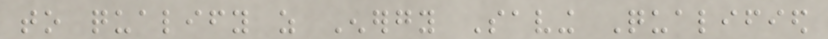to qualify as Energy Saving Qualified
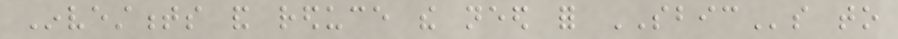Investments and reduce the need for SBICs to
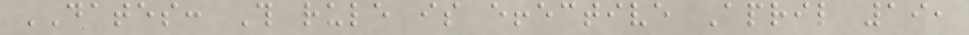DATES: This rule is effective April 19,
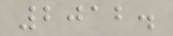2012.
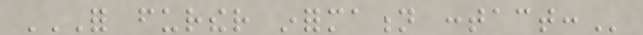FOR FURTHER INFORMATION CONTACT:
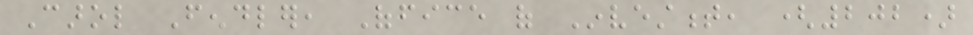Carol Fendler, Office of Investment, (202)
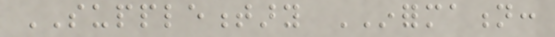SUPPLEMENTARY INFORMATION:
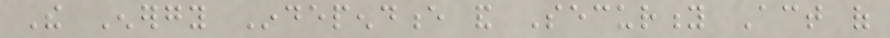The Energy Independence and Security Act of
